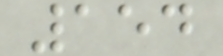154
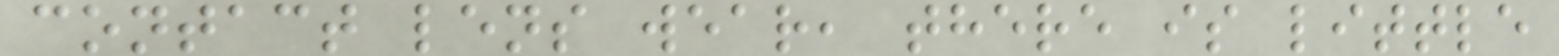contact lens wear, there is little
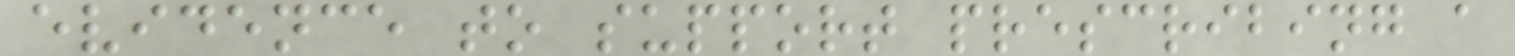evidence to support prescribing a
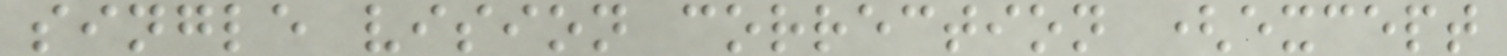single vision correction (except
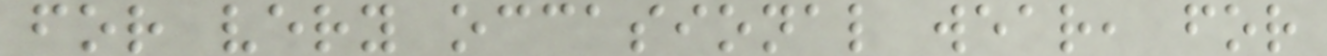for very occasional wear, for
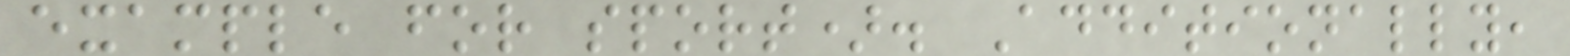example for sport). Additionally,
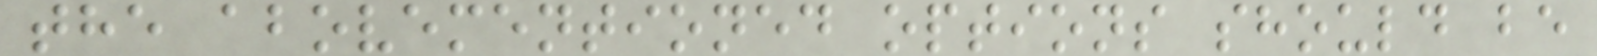the abovementioned options should be
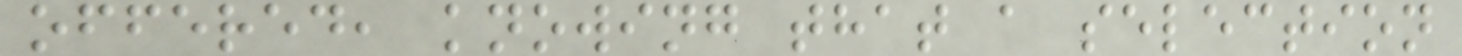offered, knowing that a selection
